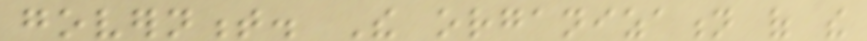government. The organization of the
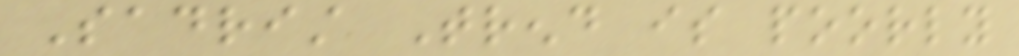Sadrist Trend is poorly
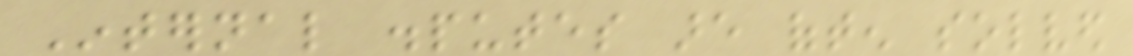Internal disputes are often solved
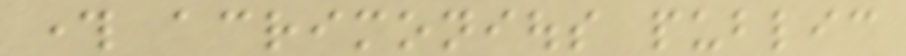through acrimonious public
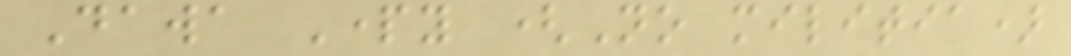Dawa Party (No militia)
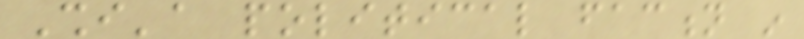Shi'a political faction in
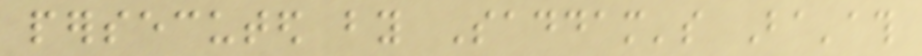persecuted by Saddam's Ba'ath
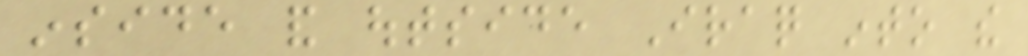inside and outside Iraq into the
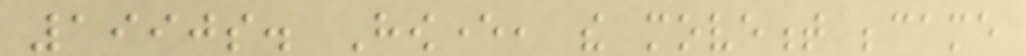1990s. However, the movement became
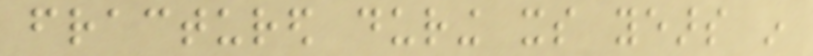fractured during its years in
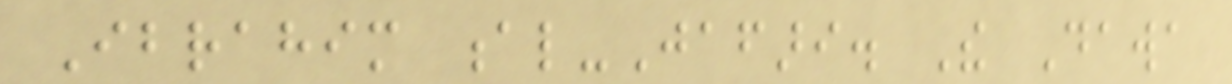Ibrahim al-Jafari. The Dawa
